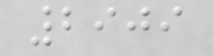2909
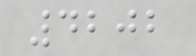4202
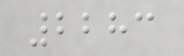2283
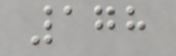178
